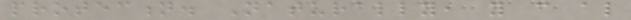protection. Naturally, you can also
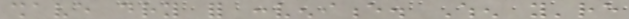shave dry for convenience. When you're
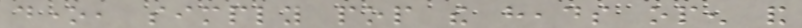done, simply pop the heads open and
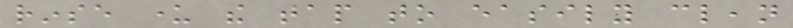rinse under the tap to easily clean
